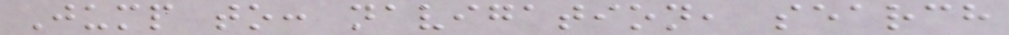Jump to: navigation, search
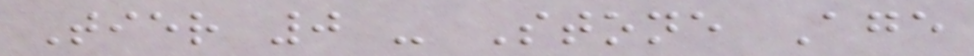Tier 0 - Stone Age
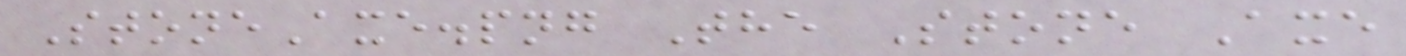StoneAxe.png The Stone Axe
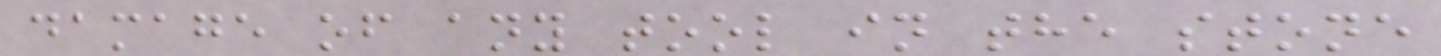damage of any tool in the stone
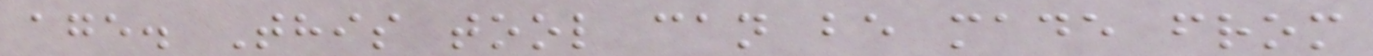age. This tool can be made from
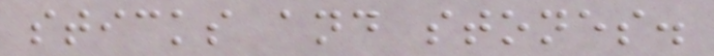sticks and stones.
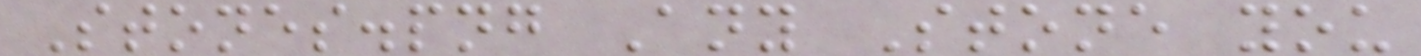Stones.png Any Stone you
